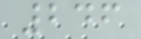246
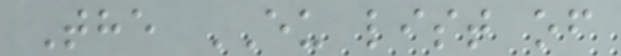The EU list of
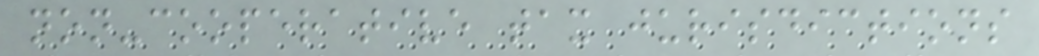non-cooperative tax jurisdictions
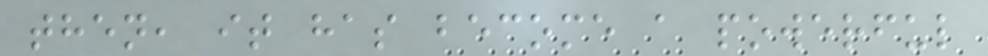then, it has become a powerful
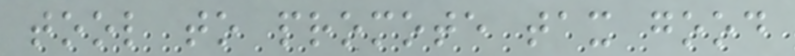tool to promote tax good
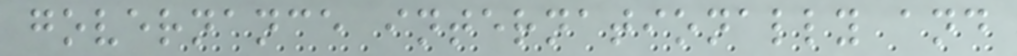governance internationally and
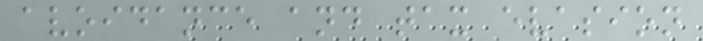avoidance and tax evasion
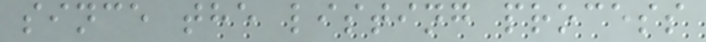since the listing process
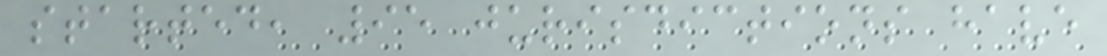started, 95 jurisdictions have
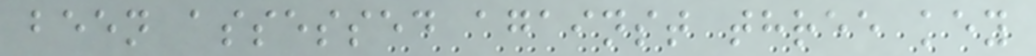been assessed against three key
